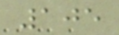105
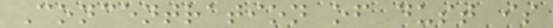Concentration of dust is
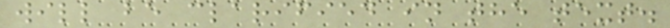will be clarified in the text.
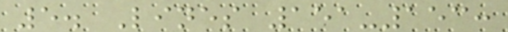5. Lines 151-153:
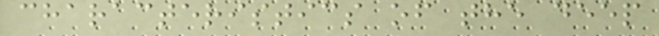characteristics of the deep
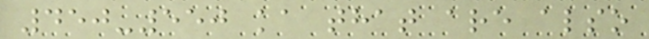450-550 ka that are also
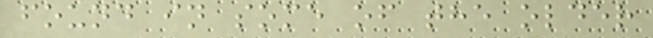found in some of the older
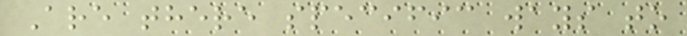Are there specific ways to
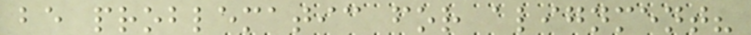be problematic for alignment?
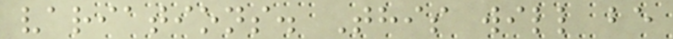variations. This will be
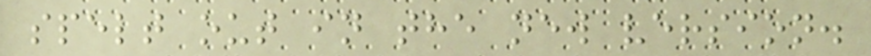spelt out in the new version.
